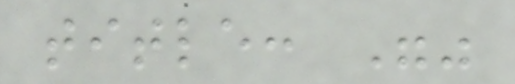title: ""
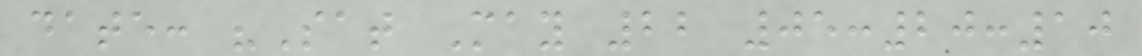date: "Sat May 22 05:20:10
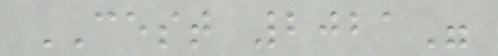CEST 2021"
